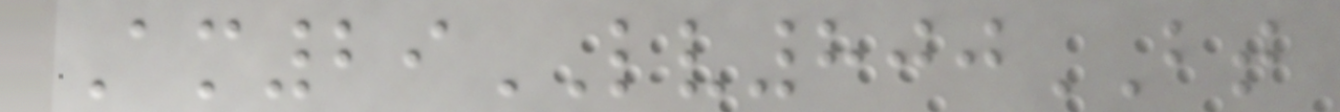Am29LV800BT
